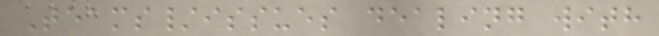Teams/issues dealing with
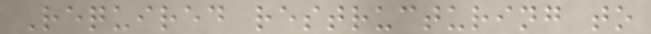Required restructuring to
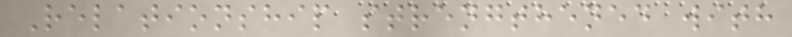Relationship strengthened with
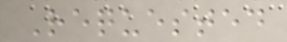Requested
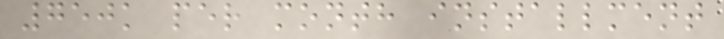750k per month installment
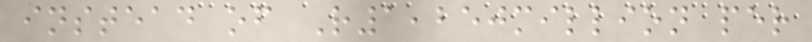instead of R1,250million per
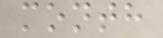month
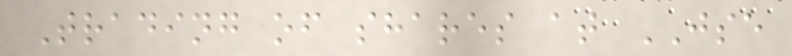Trading of shares at JSE
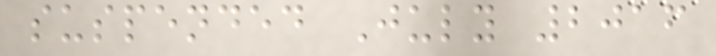suspended July 2016
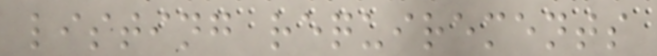listing requirements
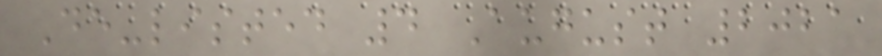De-listed 4 August 2021
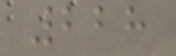228
